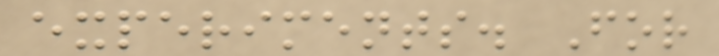experiments. For
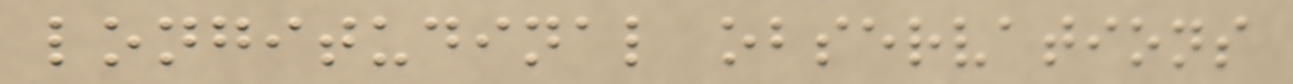longitudinal observations
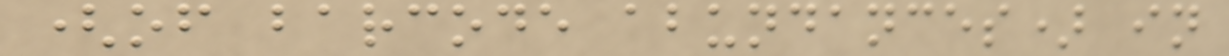(of barcode abundances) in
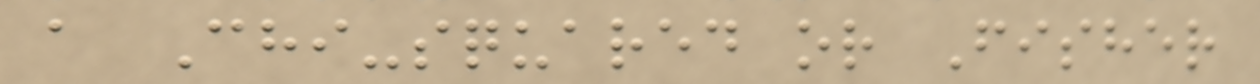a Chi-squared or Fisher
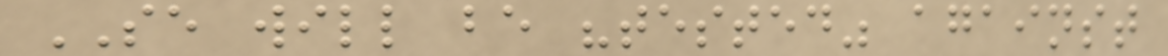SE will be "tested" against
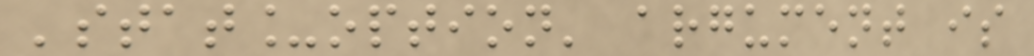'stat_option' argument is
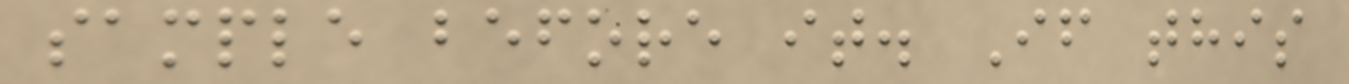sample before it. If this
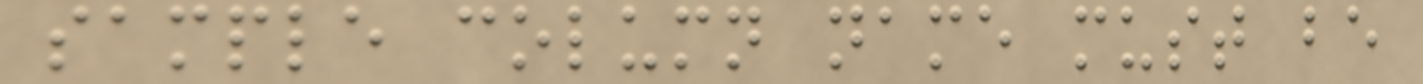sample column name must be
